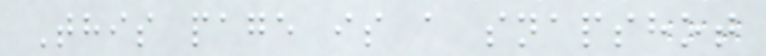This page is a snapshot
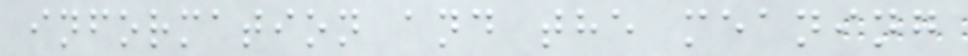information and the meaning
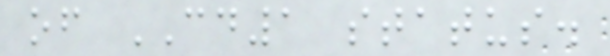of CD1 status.
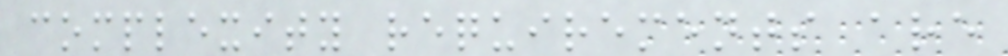complexity requirements are
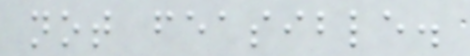not feasible.
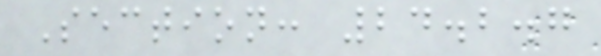Section: 24.2.7
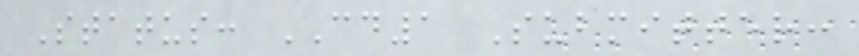Status: CD1 Submitter:
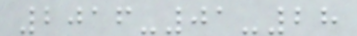2016-01-28
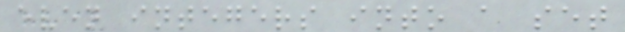even integers into a set
